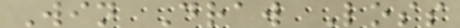Win Draw Loss
